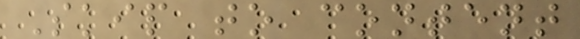Skip to content
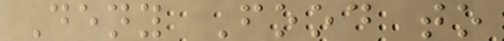Deny Food to
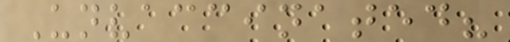Unvaccinated?
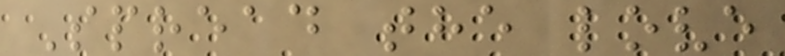Spread the love
